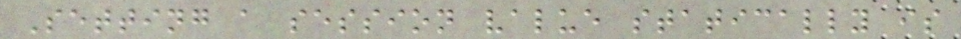Setting a session value statically is
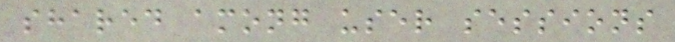shared among user sessions
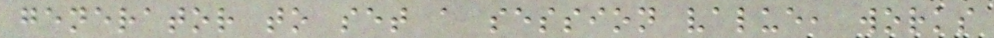generator to set a session value, works
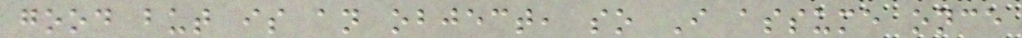good but is an object, so I assume once
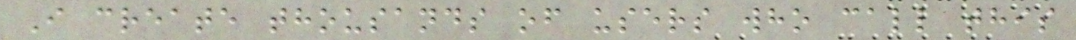I create thousands of users who call this
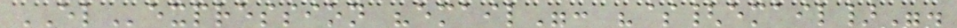ELexpression "email": "${email}".
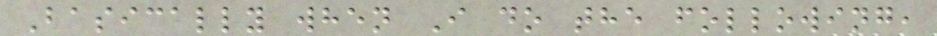Basically when I do the following,
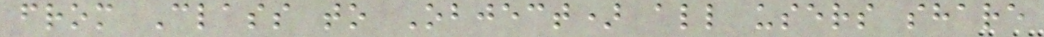from Class to Object) all users share
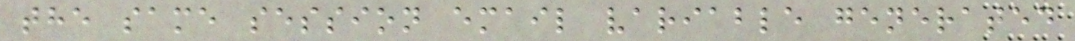the same session email variable generated
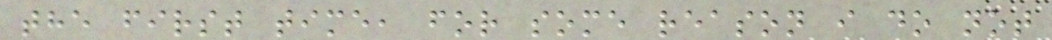the first time, for some reason i do not
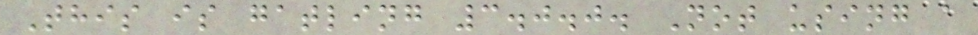This is gatling 3.0.0. Not using a
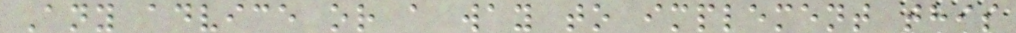Any advice or a way to implement this
